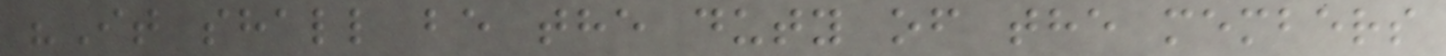"It shall be the duty of the members
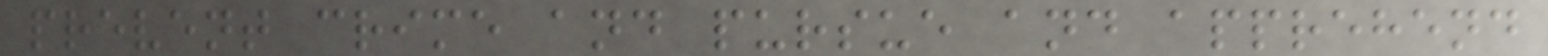prevent crime and pursue and apprehend
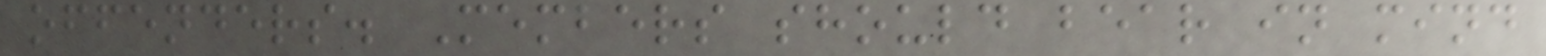offenders. Members should bear in mind
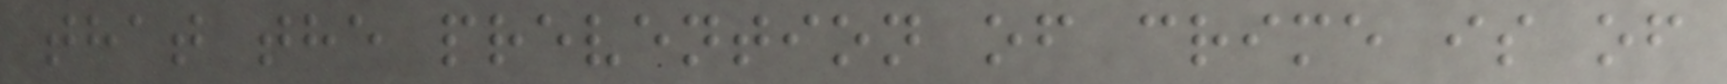that the prevention of crime is of
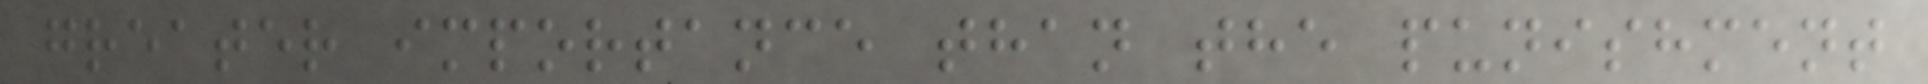greater importance than the punishment
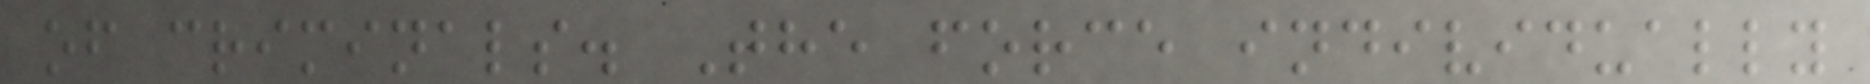of criminals. The force individually
